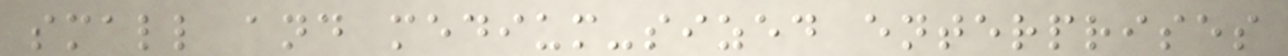small and medium-sized enterprises
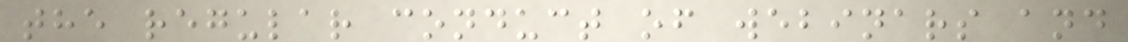the regular conduct of webinars and
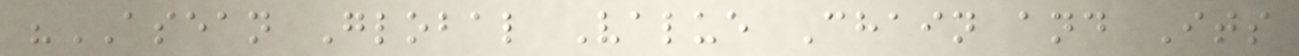"ASEAN Global Value Chain and Its
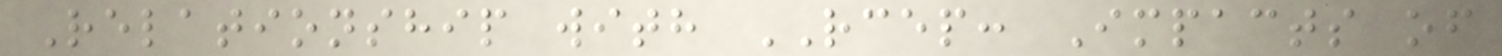Relationship with RCEP: Impacts of
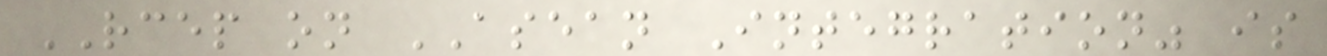RCEP on ASEAN Integration" is
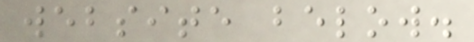website below.
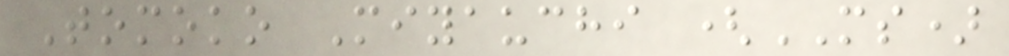Tomoko Miyauchi (MS)
